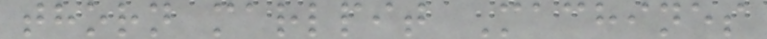thorn marlpit Machines
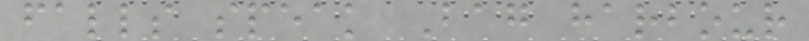falls speak Bag harbour
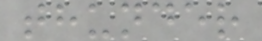thunder
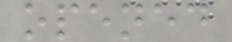opened
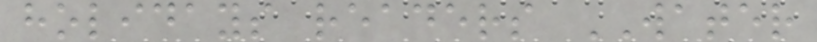holidays readers WATER
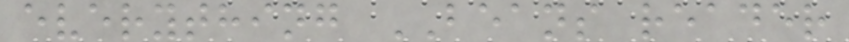everything BEANS reader
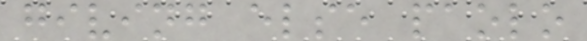giving else paolo
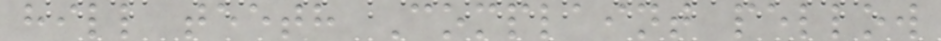hill teeth Complaint pellow
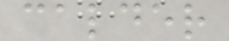calder
